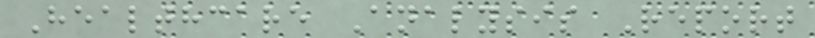Healthcare Analysis Report
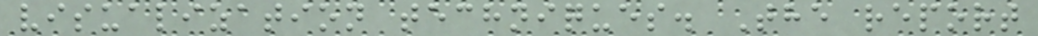visualization techniques. The report
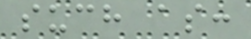such as:
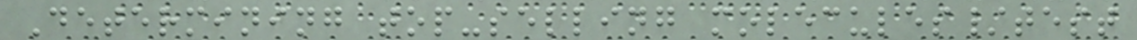Determining top-selling molecules/test
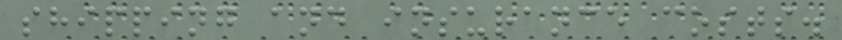shipping and insurance costs.
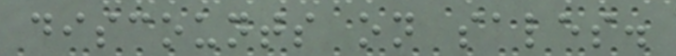discounts on sales.
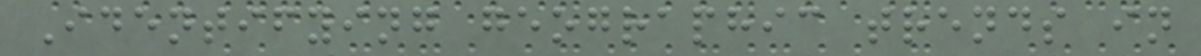Identifying geographic trends in
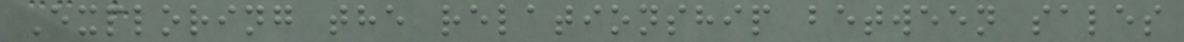Exploring the relationship between sales
